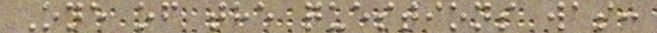One of the questions was:
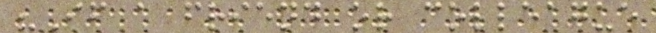"If a friend or colleague
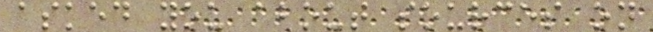asked you about sources on
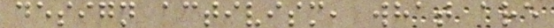design activism, what are
